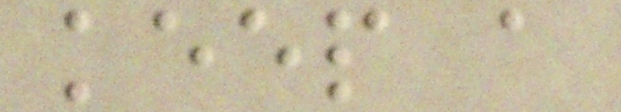keep a
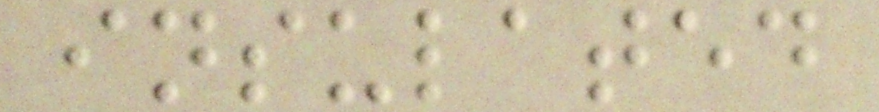insulated
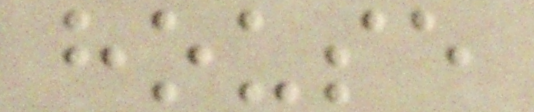house
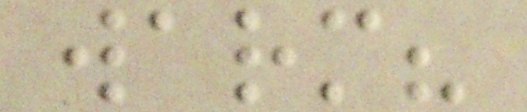warm?
